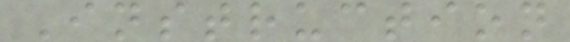Instruction
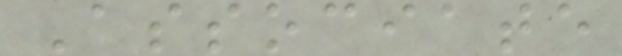Associate
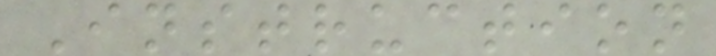Instruction
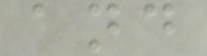and
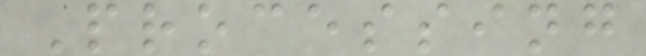Processing
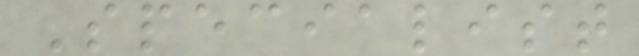Specialist
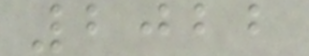2022
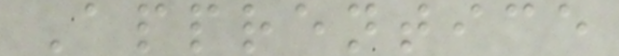Apprentice
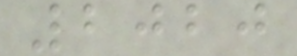2020
